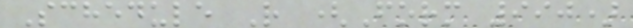Schedule R (Form 990)
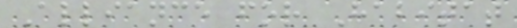Alliance for Habitat
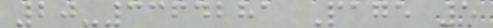20-3364281 Page 5
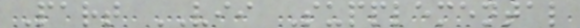Part VII Supplemental
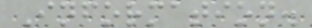Information.
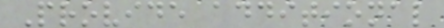Provide additional
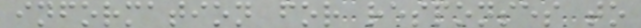information for responses to
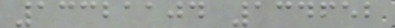13321104 134652
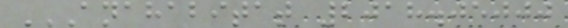ANAHABITAT 2018.05000
